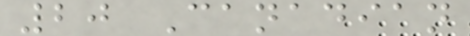20 Canadian
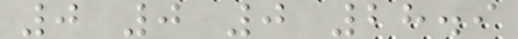0 0 0 28.9
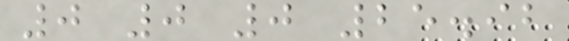0 0 0 25.92
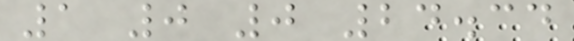1 0 0 24.34
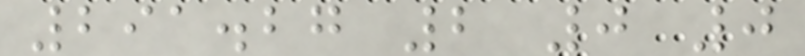291.27 2 0 0
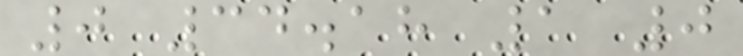0 34.18 1 0
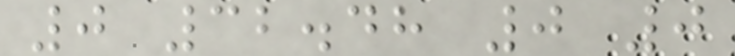0 32.48 0 0
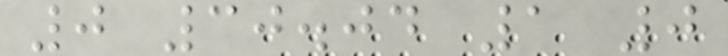0 30.04 1 0
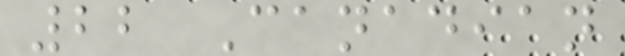22 Canadian
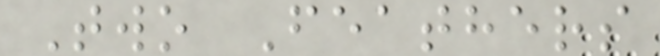Two Feathers
